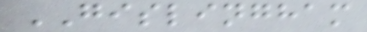GISLINGHAM
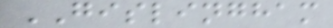GISLINGHAM
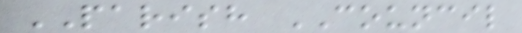PARISH COUNCIL
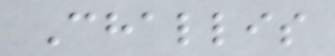Challis
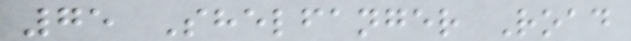75 Shelfanger Road
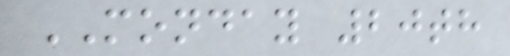MONDAY 20th
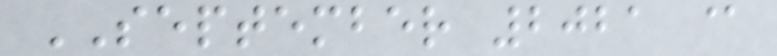SEPTEMBER 2021 @
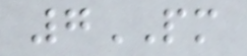7PM
